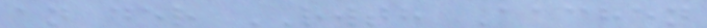an der RWTH Aachen
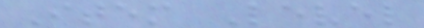Item Level
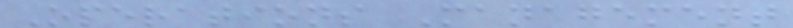Operations Management
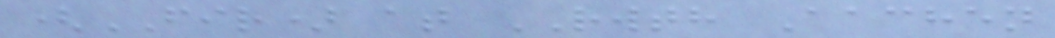(FIR) at RWTH Aachen
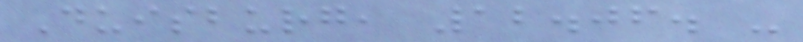Duisburg, 12.06. -
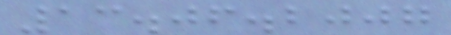13.06.2007
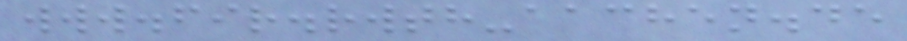www.fir.rwth-aachen.de
